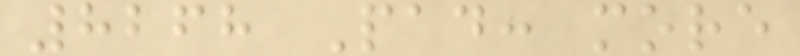8268 Pad: more
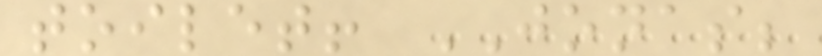toilet! JONAS;
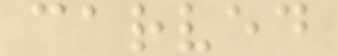carved
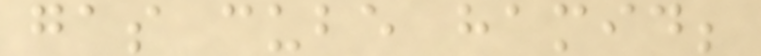gas cube hamid;
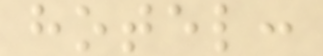hotel:
